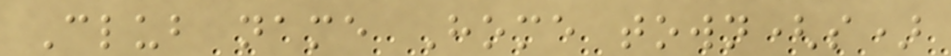Club name Home town(s)
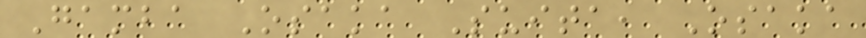Gamba Osaka Suita, Osaka
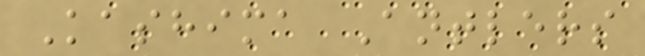Kashima Antlers
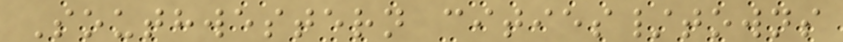Southwestern cities/towns
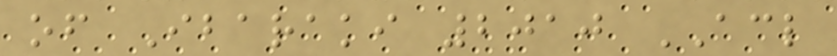of Ibaraki 2010 ACL
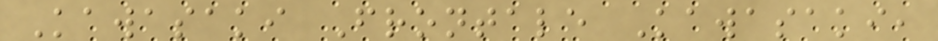Kawasaki Frontale Kawasaki,
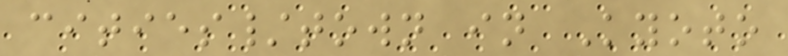cities/town in Kyoto
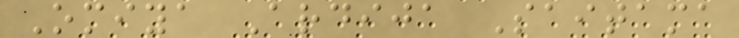Omiya Ardija Saitama
